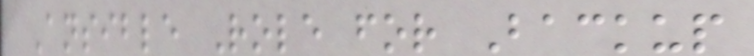Ansible Role for Backup
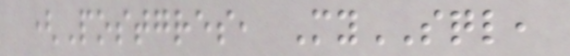(Postgres, MySQL,
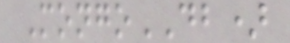MongoDB)
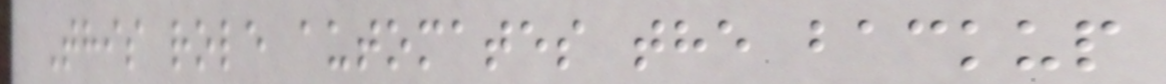This role automates the backup
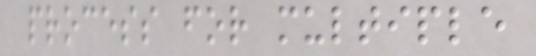process for multiple
